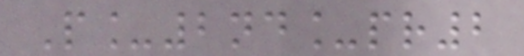P_2nd_pr2
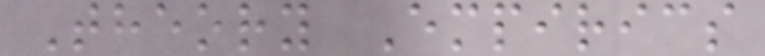Theory Empirics
